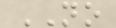NO
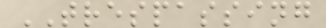TRESPASSING
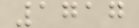1717
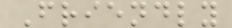Friendly
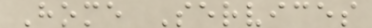Home Services
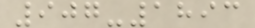907-1893
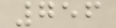756
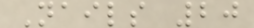Nails 20
